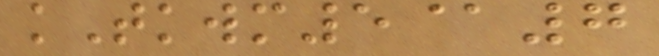kTkwm5@7
